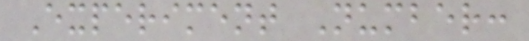Experiment Number:
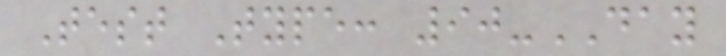Test Type: 90-DAY
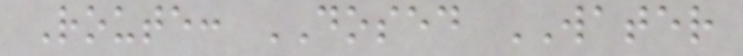Route: DOSED WATER
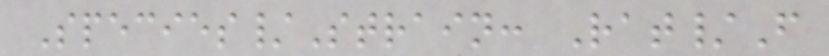Species/Strain: Rat/F
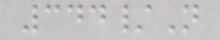344/N
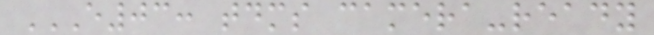E03: TDMS CAMERA-READY
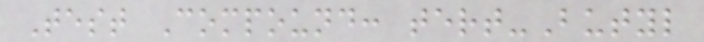Test Compound: tert-Butyl
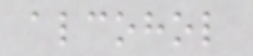alcohol
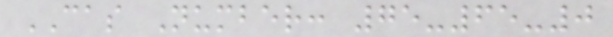CAS Number: 75-65-0
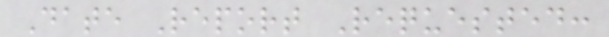Date Report Requested:
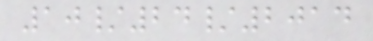10/24/2014
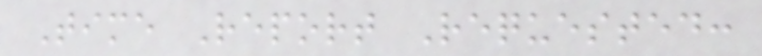Time Report Requested:
